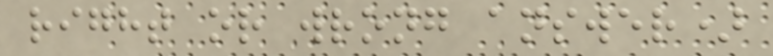right or wrong answer)
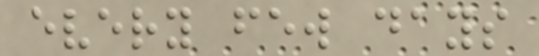every few days
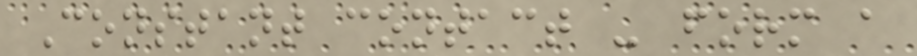Constant contact - form a
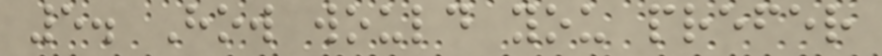5. How would you prefer
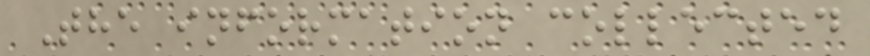The information collected
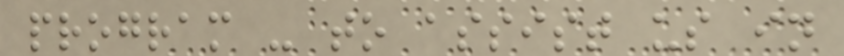program - to assist us in
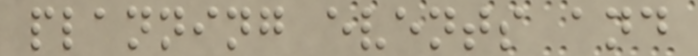planning events and
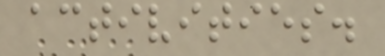activities.
